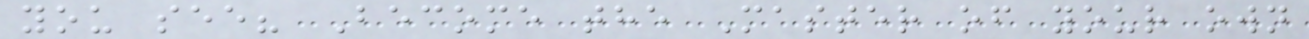you see? Become the Master of your own
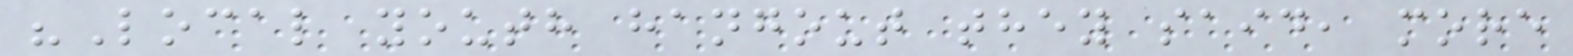"Local youth hangout they said, more
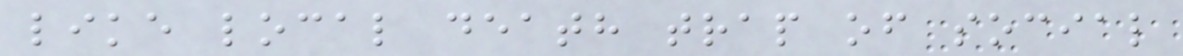like local death trap of social
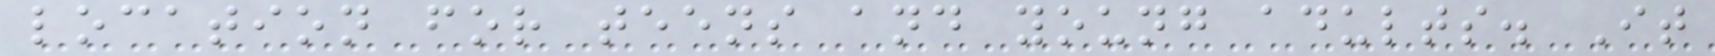location for teens and young adults. It
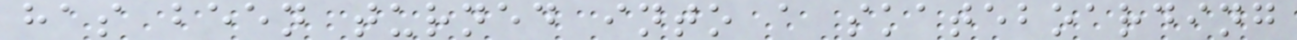has been turned into a skateboarding
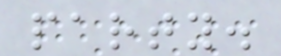party.
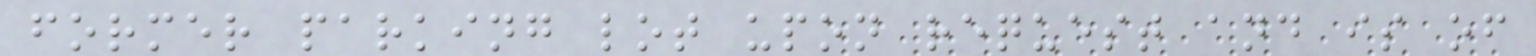former parking lot upon request and is of
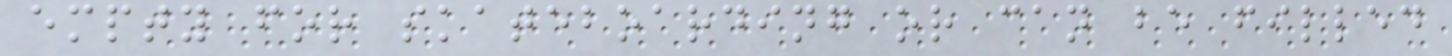empty for skateboarding or can be filled
